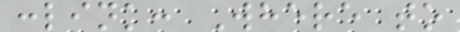:link: Where to
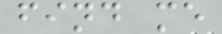find me
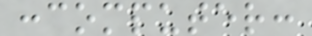:computer:
